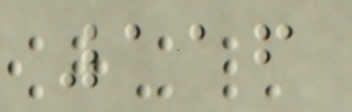116
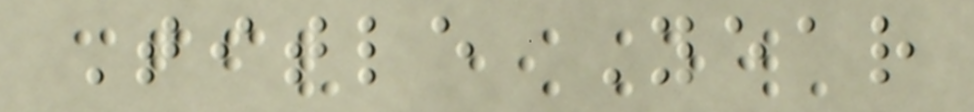Title Year
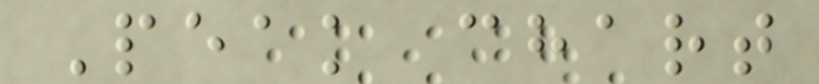Peak chart
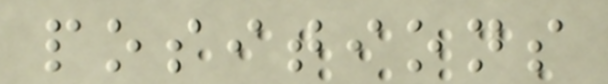positions
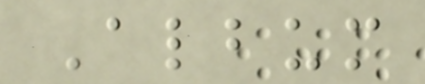Album
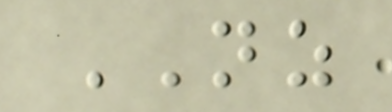NZ
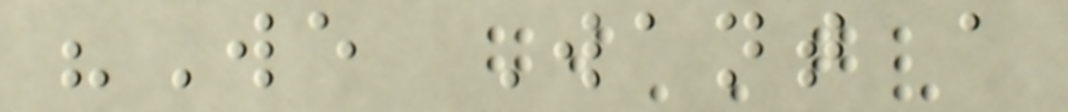"We Want a
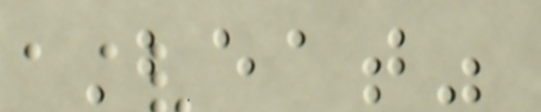Beat"
